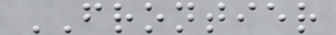FRONTIER
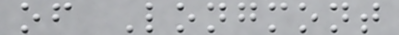of Longmont
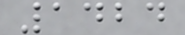1424
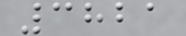3821
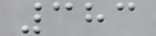383
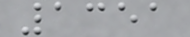1351
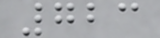723
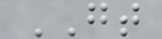GT
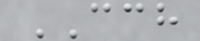CCH
